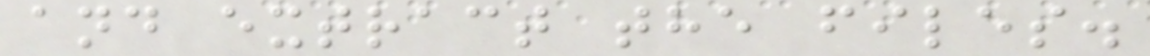and extract the files.
